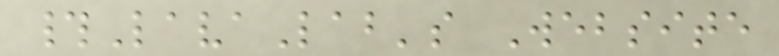#LavaLab's Website
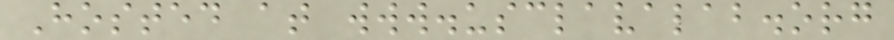Hosted at www.usclavalab.org
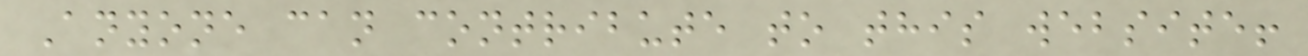Anyone can contribute to this website!
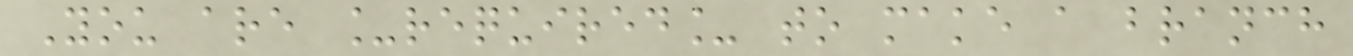You are _required_ to make a branch
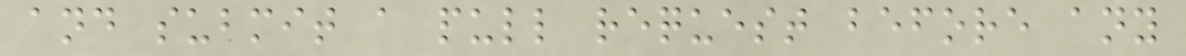and submit a pull request before any
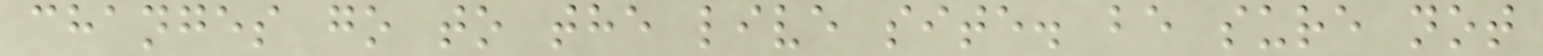changes go to the live site. be sure not
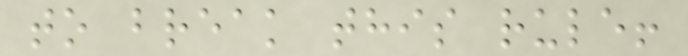to break this rule!
